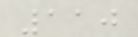110
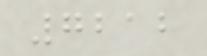7212
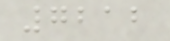7212
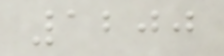1200
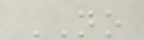NO
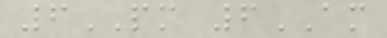6PM 6AM
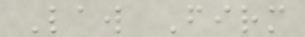Law Firm
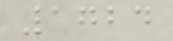1724
